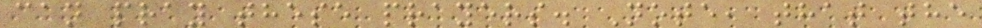can pray these prayers. Note, that the
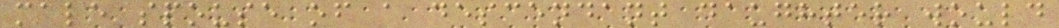male spouse of a descendant daughter would
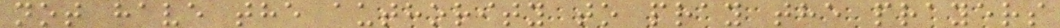not have the authority to pray the prayers
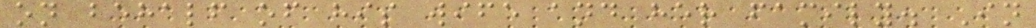on behalf of his wife and her family. In
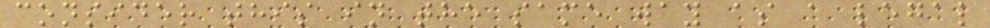consider this in the same way as a legal
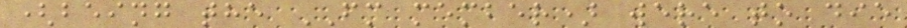(being the FM member) were to die
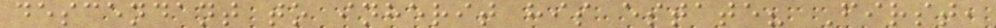descendant to inherit his estate? First,
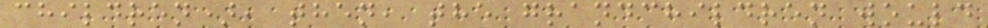children), then, the grandchildren would
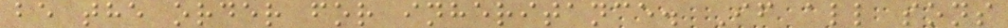be the order for inheritance. If all sons
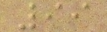99
